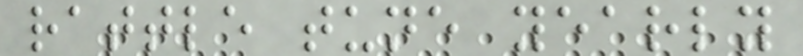rattle tune yearly
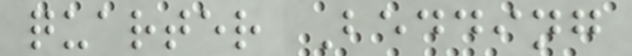quarter Bedding
